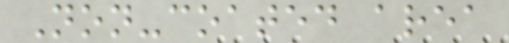Non-coated area
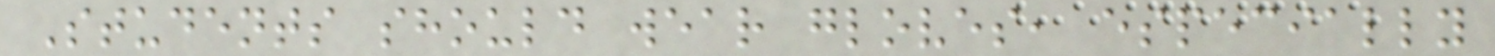Students should wear gloves, especially
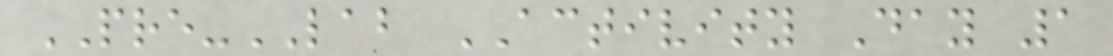PRE-LAB ACTIVITY Day 1
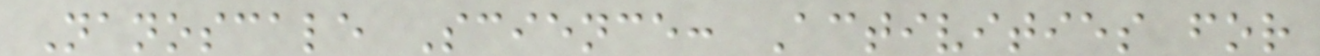Nanoscale Science: Activities for
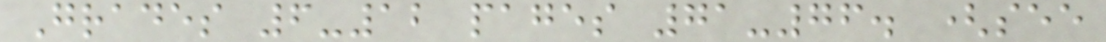Grades 6-12 pages 71-76. (see
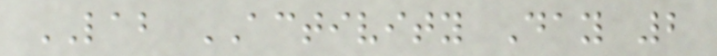LAB ACTIVITY Day 2
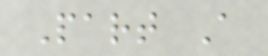Part A
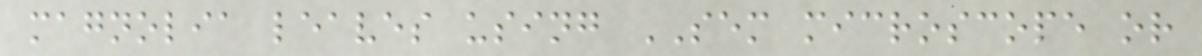magnolia leaves using SEM microscope or
